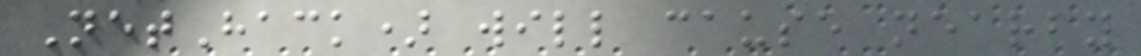NetHack) will cause nearby
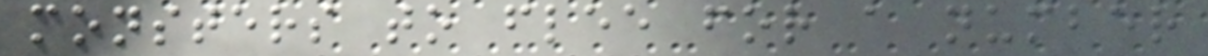monsters to flee for a number
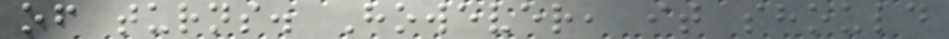of turns. However, it should
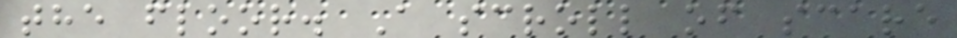the floor. A scroll of scare
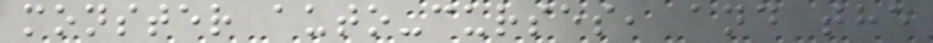monster auto-curses, and the
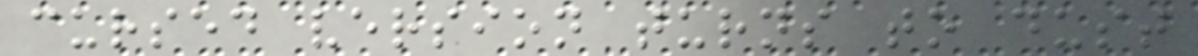cursed version turns to dust
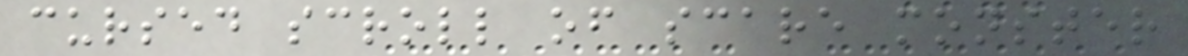cursed scroll of scare monster
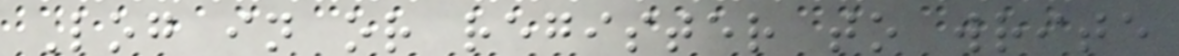Log in or register to write
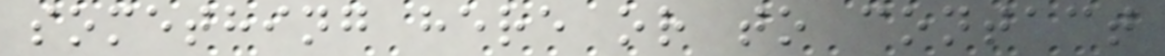something here or to contact
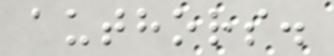authors.
